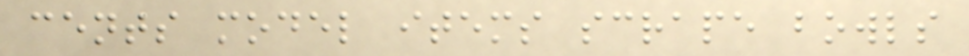cents model items scrape bowls
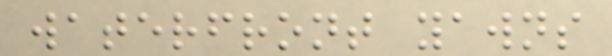waterfront yawns
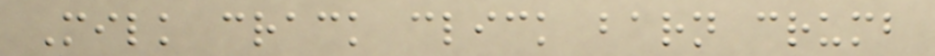Milk crack click barn crumb
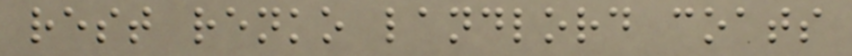rest renko landlord coats
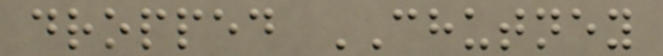dropped CHUTNEY
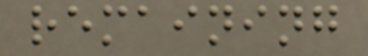remaining
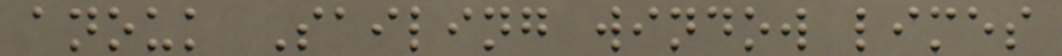anouk Sailing window limes
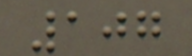107
